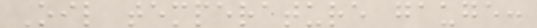Oil temperature gauge:
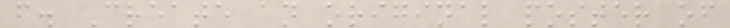f. Create an original poster of
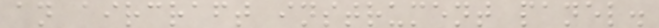an aircraft instrument panel.
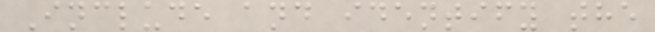Include and identify the
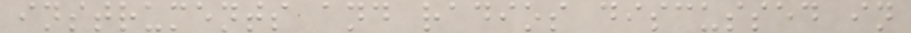instruments and radios discussed in
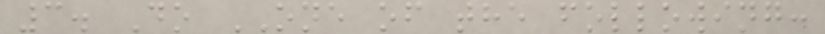3. Do ONE of the following:
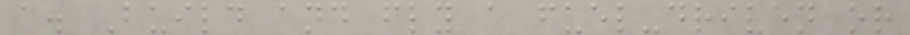a. Build and fly a fuel-driven or
